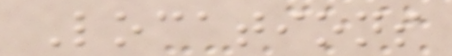Locations
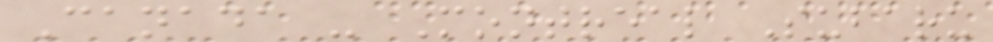Canada - Montreal Subaru
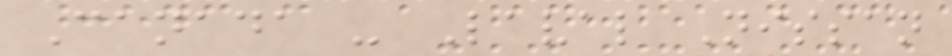Canada - Laval Nissan
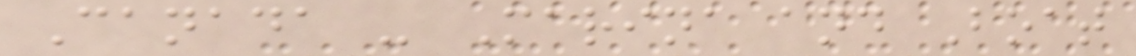Canada - Marina and Boat
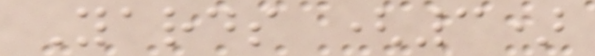Yards (3)
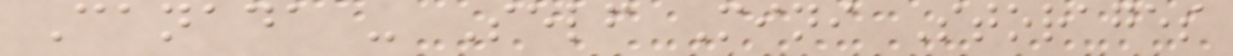Canada - Self Mini Storages
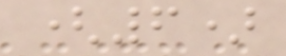(6)
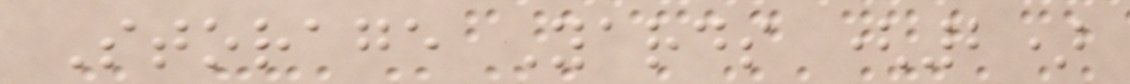Storage Yards (2)
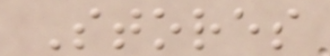Stores
